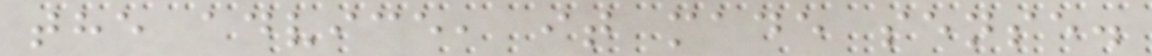the advice, it made sense.
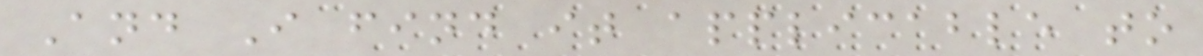And I find it applicable to
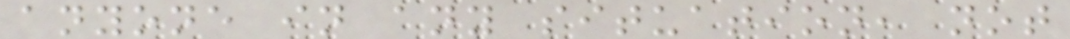anyone in any situation, not
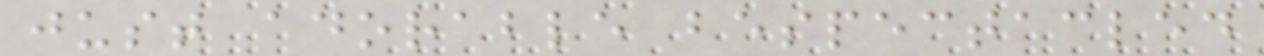just adorable bespectacled
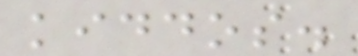kiddos.
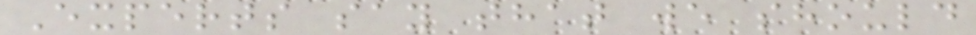Experts say that we should
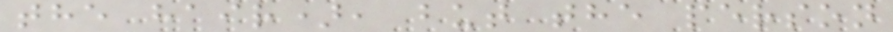the hair), but the person
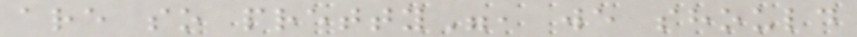are so pretty", we should
